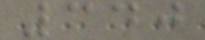340
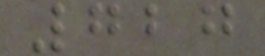727
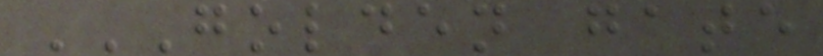GOLDEN GATE
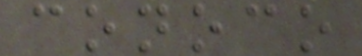conoco
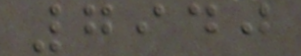7940
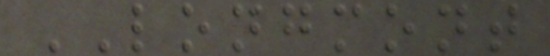LONGMONT
